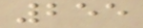255
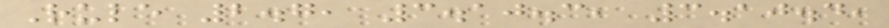Rule 2.7, 3.10.3, 3.10.4,
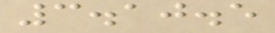3.10.5
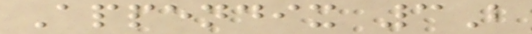Appendix 3B
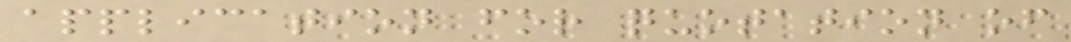application for quotation of
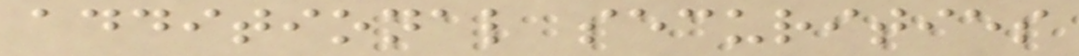additional securities
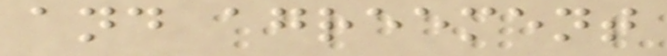and agreement
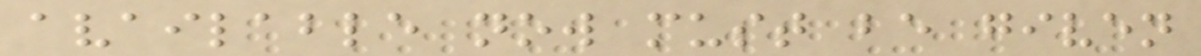available now must be given
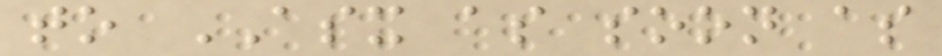to ASX as soon as
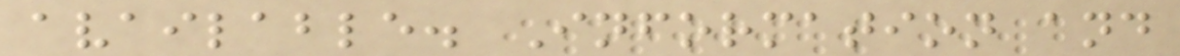available. Information and
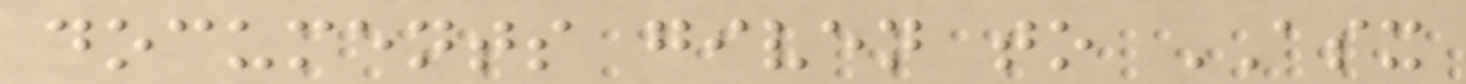documents given to ASX
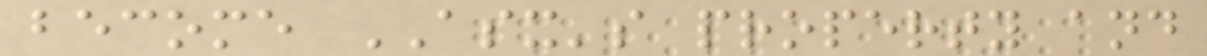become ASX's property and
